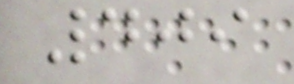409
